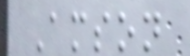Amson
